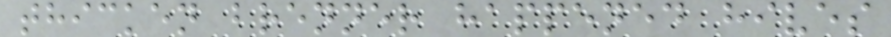thicken brenner happened hives
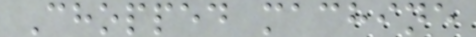Chopped machine
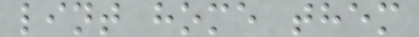lint home them
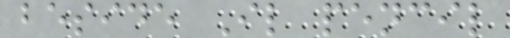beside Il pencil
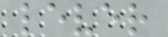lever
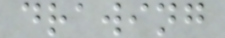drawing
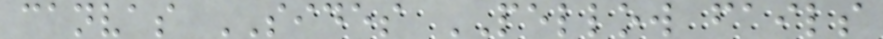canvas SIDES PELLOW fails
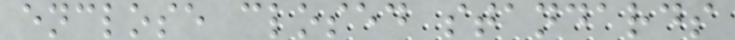enclose closed standards
